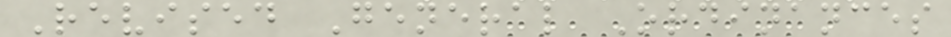Revised General Ordinances
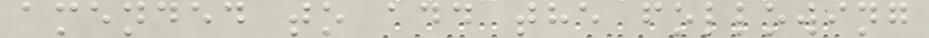amended to add the following
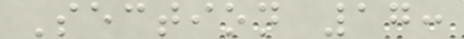Section 17:
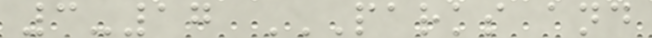3-17 PARKS AND
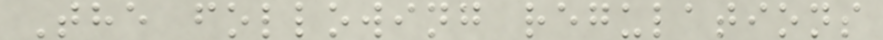The following regulations
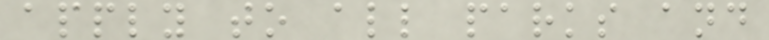apply to all parks and
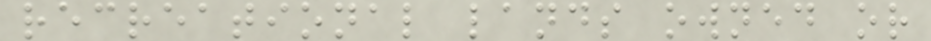recreational lands owned or
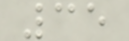35
